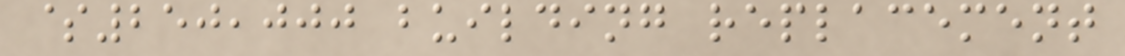$250,000 building replacement
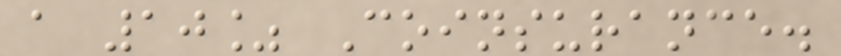a 10% Coinsurance.
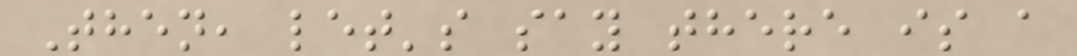Then, let's say there is a
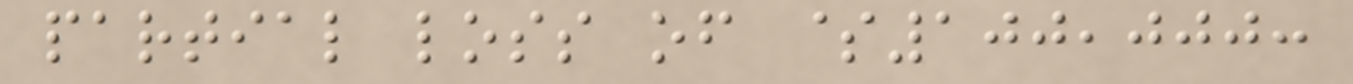partial loss of $100,000:
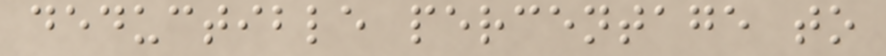deductible percentage to
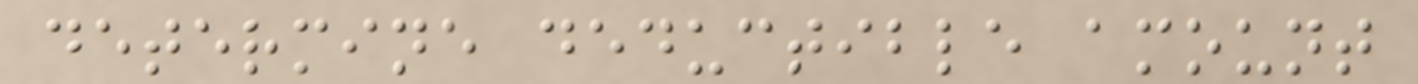determine deductible amount
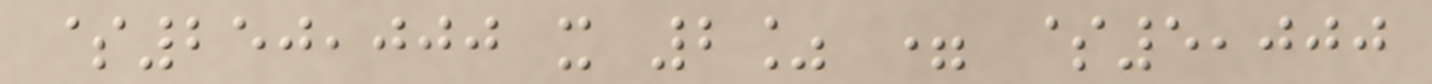$250,000 x 2% = $5,000
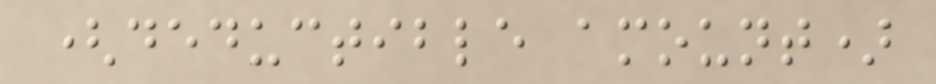(deductible amount)
